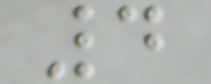4
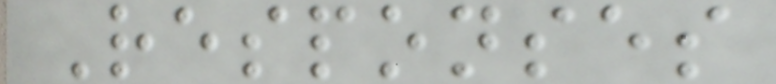Responses
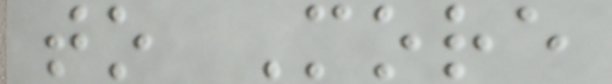to More
